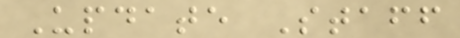Update Staff
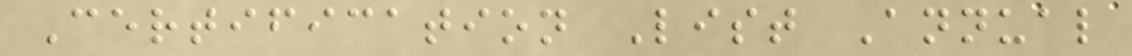Certification List Annual
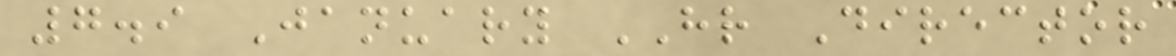7.9 January HR Director
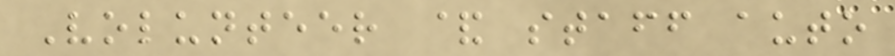Volunteer & staff auto
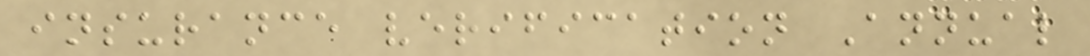insurance verification Annual
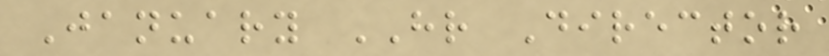January HR Director
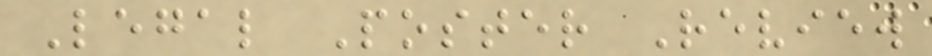Legal Poster Review
